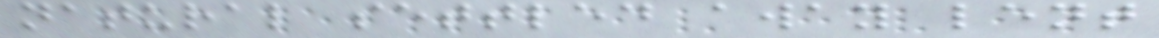natural settled away lent
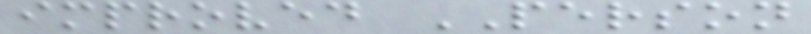improved PERSON
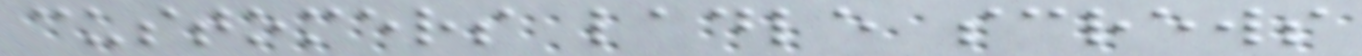customers ladle screws
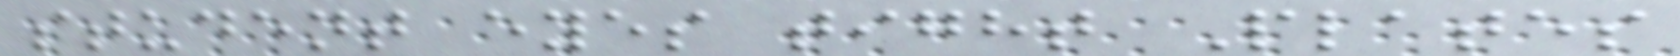student eyes tight Plates
